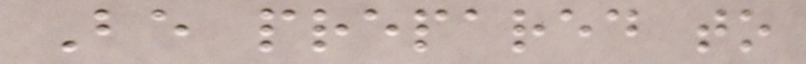Be prepared to
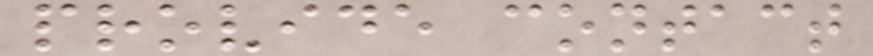provide contact
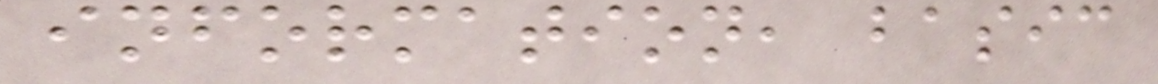information, basic
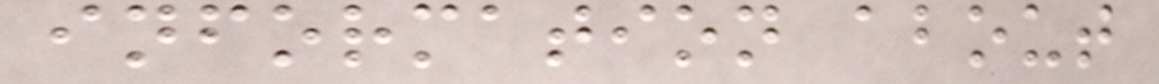information about
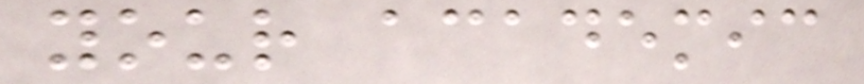your academic
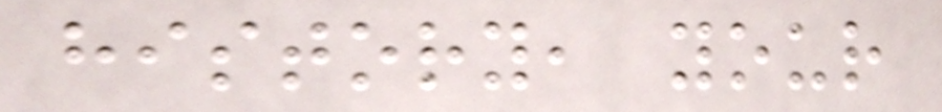history, your
